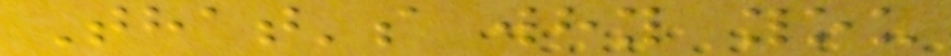That's why you
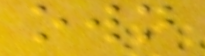own
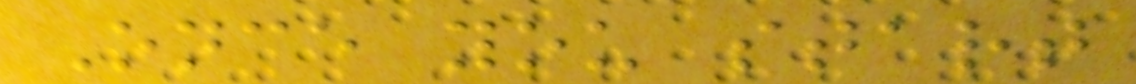Once you start
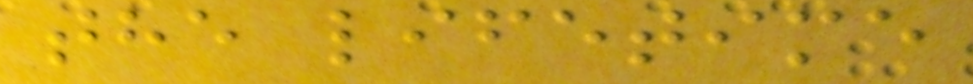the lifetime
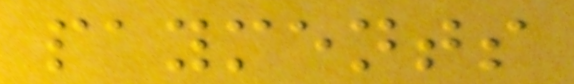payments
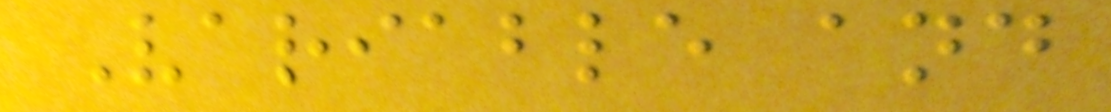Variable and
